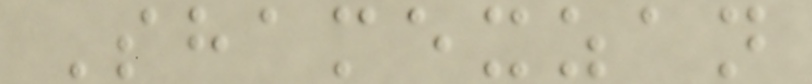Shamexzan
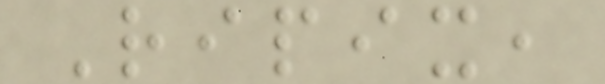Ripix,
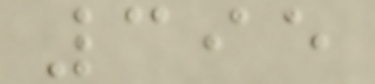395
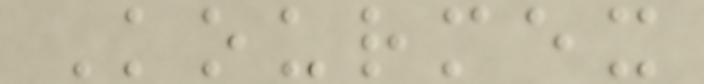Kourmex
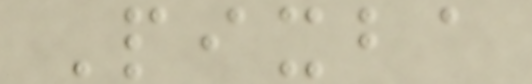Pixba
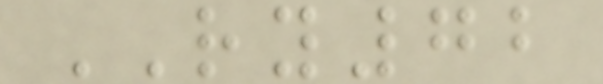RY72
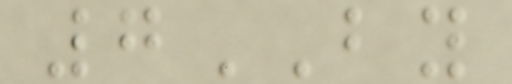7BY
